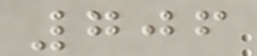706
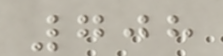708
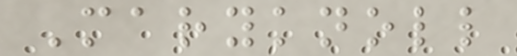Maryknoll
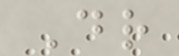Dr
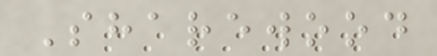Sharewood
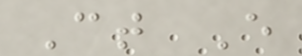Ct E
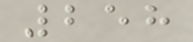258
